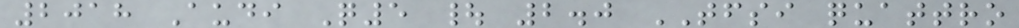2018 Audi Q5 | 2.0 TFSI quattro
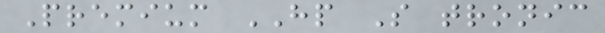Premium HP S tronic
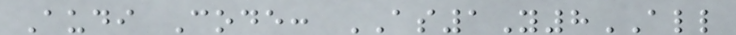Audi Code: AS1Y8ALL
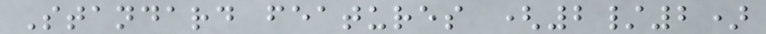Standard features (2/2)
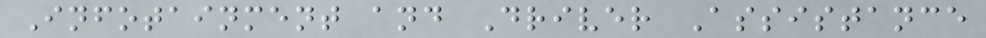Infotainment and Driver Assistance
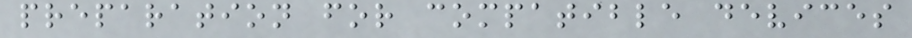preparation for compatible devices
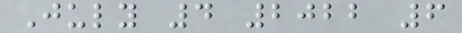July 4 2022 6
